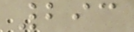293
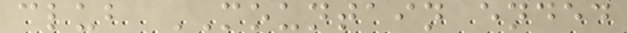club MOUNTAIN ended
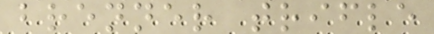brenner trifle
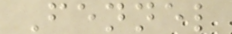Fennel
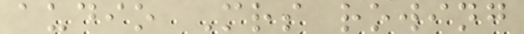audio Mrs rowing
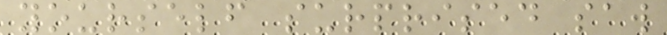yourself surprised saw
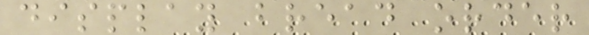display bread order
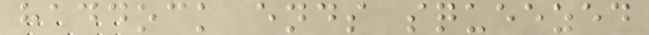haddock ends squeezed
